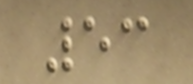53
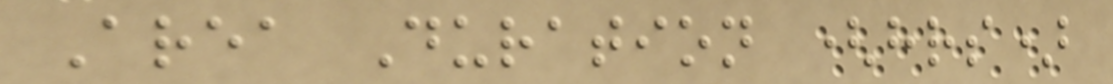Area Duration (hrs)
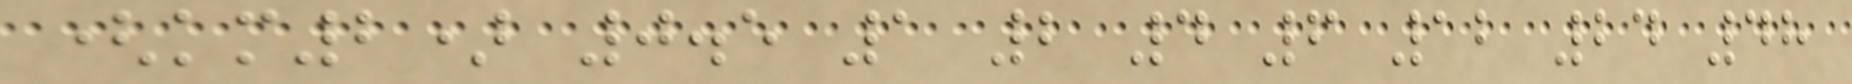(km2) 0.5 1 2 4 6 12 24 48
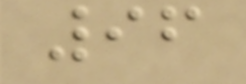96
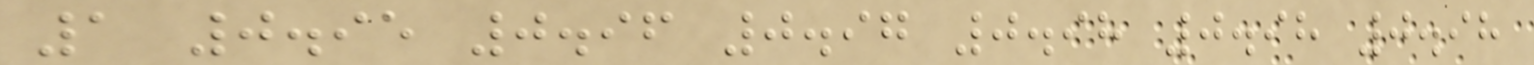1 0.95 0.96 0.97 0.98 0.98 0.98
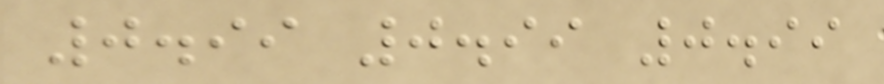0.99 0.99 0.99
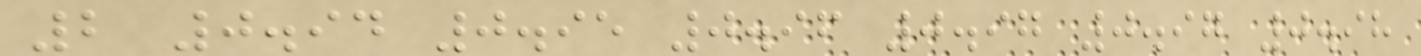2 0.94 0.95 0.96 0.97 0.97 0.98
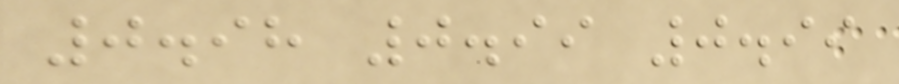0.98 0.99 0.99
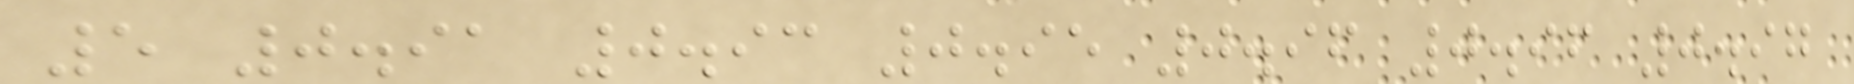5 0.91 0.93 0.95 0.96 0.96 0.97
